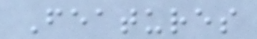Features
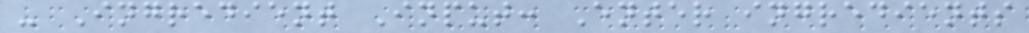- Ingredient Input: Enter ingredients
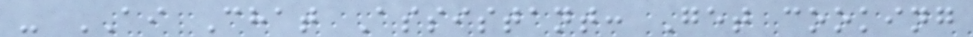- AI Chat Assistant: Get cooking
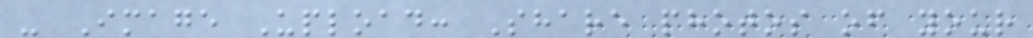- Image Upload: Share photos of your
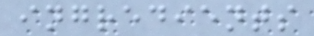ingredients
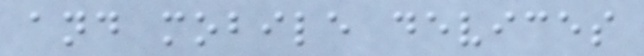and mobile devices
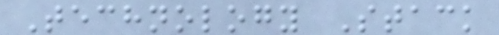Technology Stack
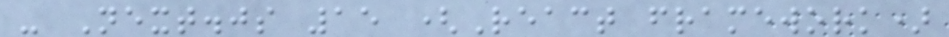- Next.js 15 (React framework)
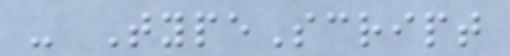- TypeScript
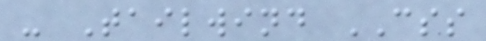- Tailwind CSS
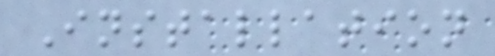Installation
